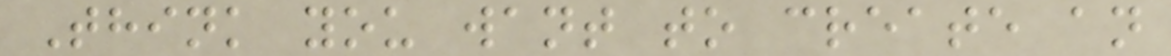Think you want to create an
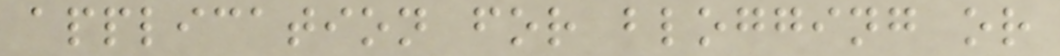application for blogging or
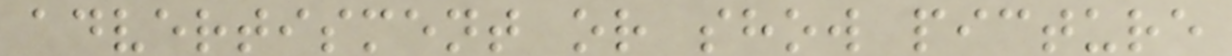advertisment or show picture
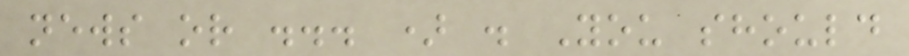news or ... ) . You should
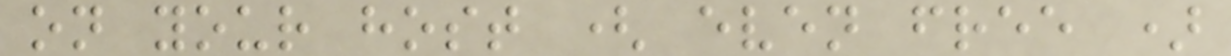on your host ( even free )
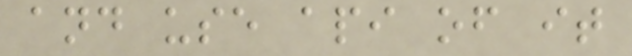and use api of it
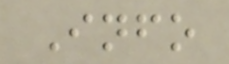Info
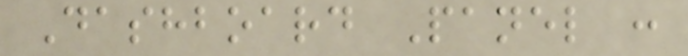Dashboard Panel :
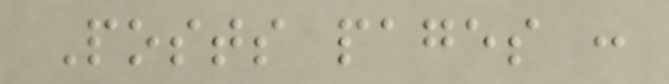Posts pages :
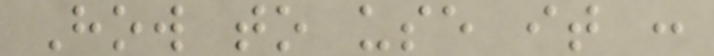How to use it :
